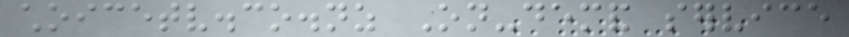choicetv.co.nz On-demand service
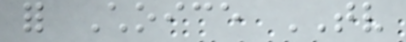for Choice TV
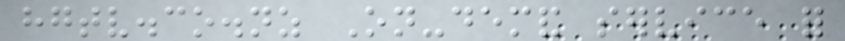hgtv.co.nz On-demand service for
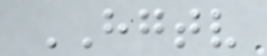HGTV
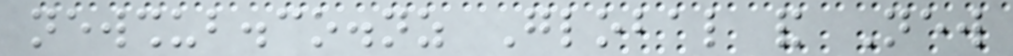newshub.co.nz Global and New
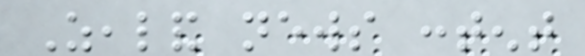Zealand news content
